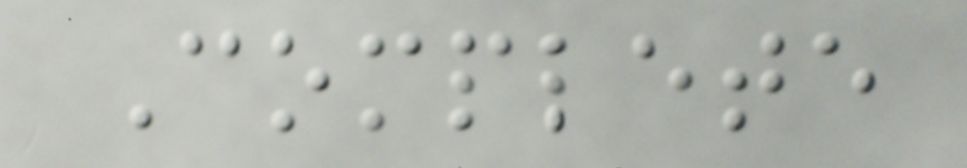Complete
